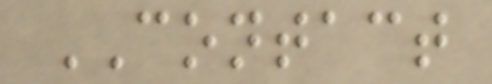CONTACT
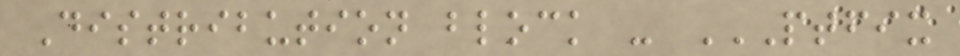Distribution block - PTFIX
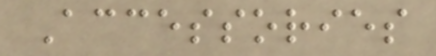Accessories
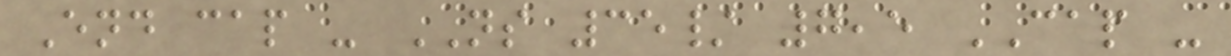End cap - NS 35/ 7,5 CAP -
